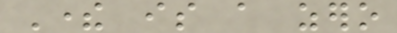There is a zero
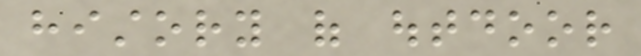history of outdoor
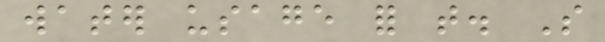water usage for that. So
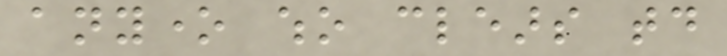anyone who clears today
